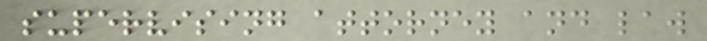supervising attorney and law
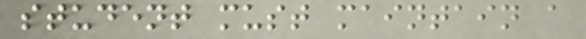student must maintain a
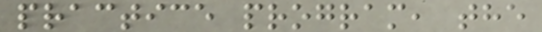practice program, the
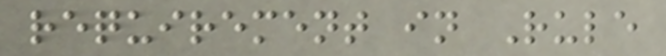requirement in Rule
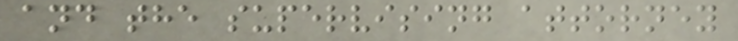and the supervising attorney
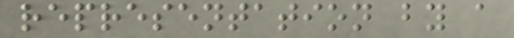representation by a
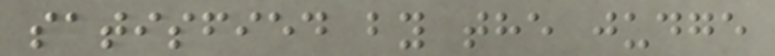satisfied by the judge
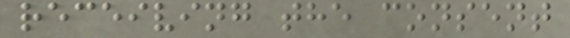receiving the consent
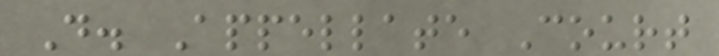D. Appellate Court
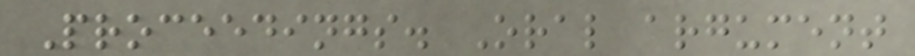Proceedings. Oral argument
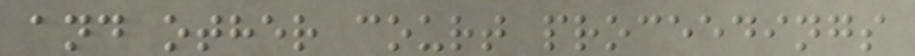and other court proceedings
